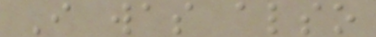I was also
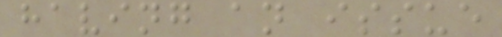having an issue
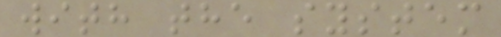with the system
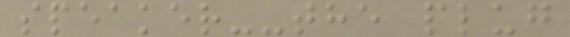speaker--the plug
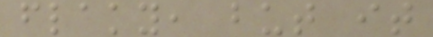flaky, but it
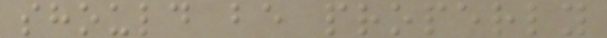should be properly
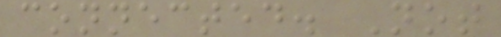connected. Not
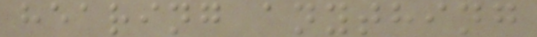hearing anything
